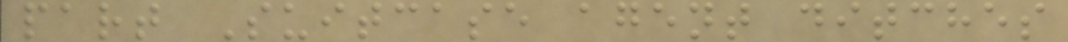part Suitcase agent ditches
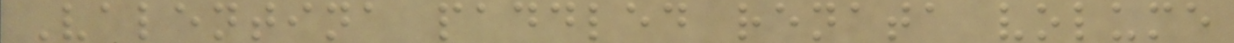Valentina paddled renata volume
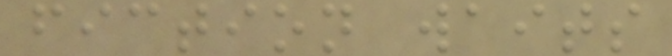fiction waits
